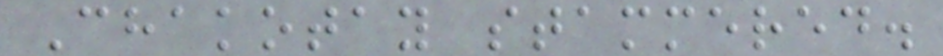Chakotay stammered.
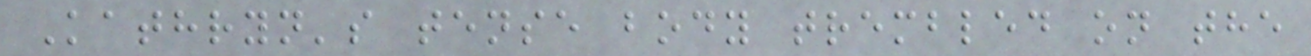Kathryn's tense body trembled on the
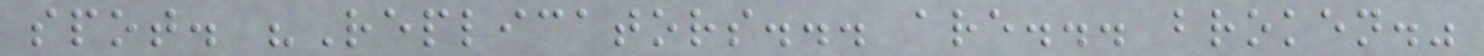spot. "Replicators... are... broken."
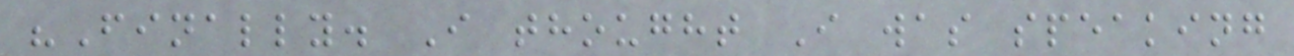"Finally. I thought I was speaking
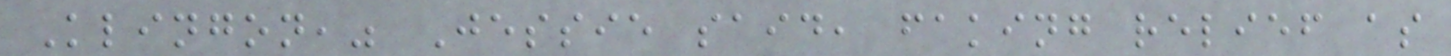Klingon," Jessie said, faking relief as
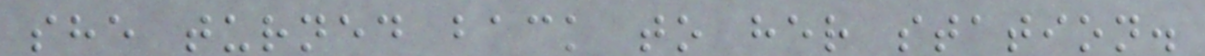she turned back to her station.
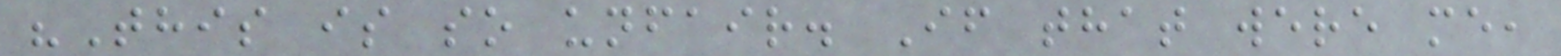"This is so unfair. If that were me,
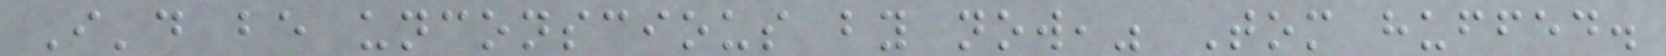I'd be unconscious by now," Tom huffed.
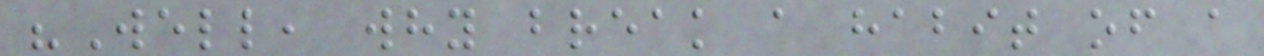"Well, why break a habit of a
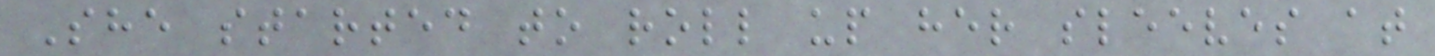She started to roll up her sleeves at
